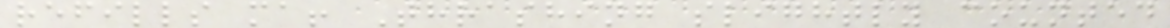refills ma! Thrashing slightly counted
